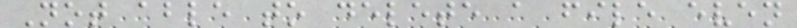Not able to delete a file even
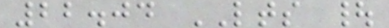22.04 LTS |
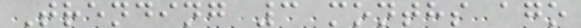Trending 3 months ago
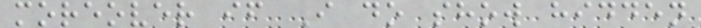moreover if I do show hidden
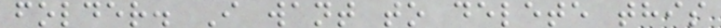folder. I want to delete this
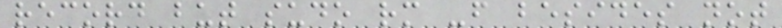record but sudo rm -f besides not
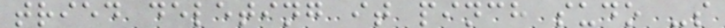tried deleting it pinch sudo -s
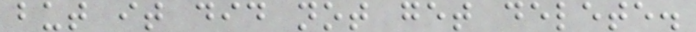but it did not get delete.
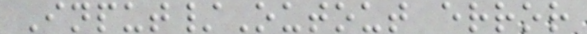Input/Outout error
